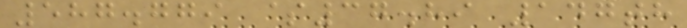587.779 $37.89 147th
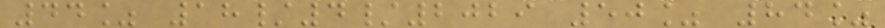44% 18/4/2029 50% 84%
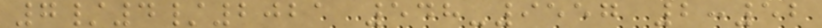7/4/2021 548-9557 2:52
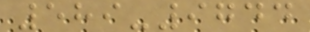589-9744
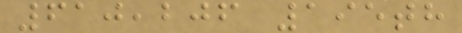610,206 195th
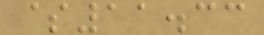$11.33
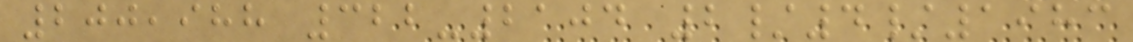200,988 322-2104 2/4/1983
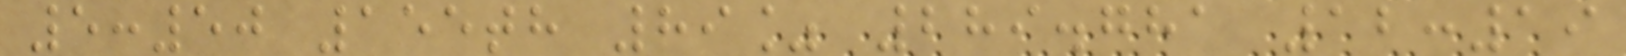5:50 155th 89% 289.781 12:19
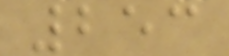253
